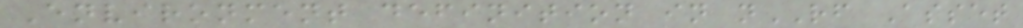Environment definition in nRF Asset
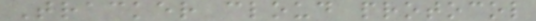Tracker cloud protocol
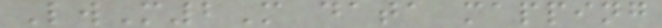LwM2M data mapping
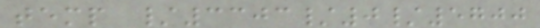temp /3303/0/5700
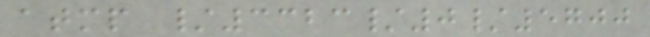atmp /3323/0/5700
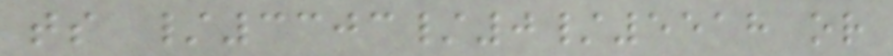ts /3303/0/5518 or
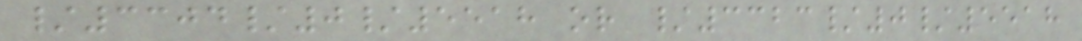/3304/0/5518 or /3323/0/5518
